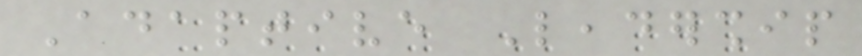Adaptive Leadership
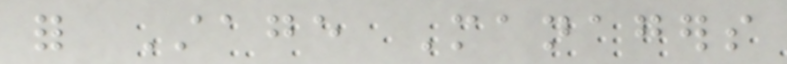for Stage Managers
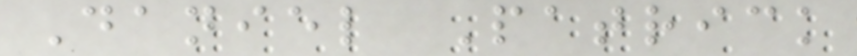Daniel Patrick
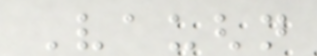Vaughn
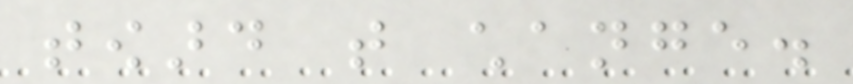toward that change.
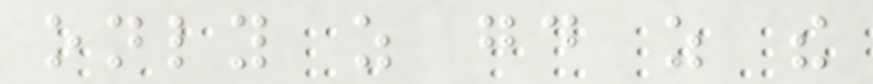only as good as the
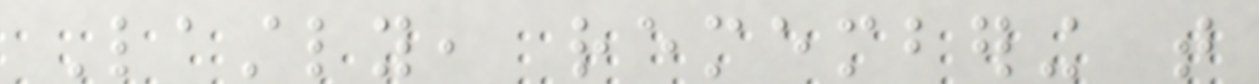Lastly, remembering that
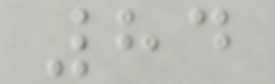84
